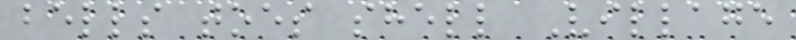bells toes shell Village
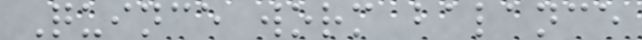Quince worm balance
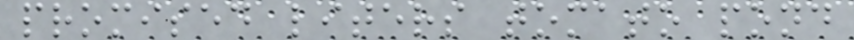promised liters tomato pond
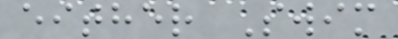either Swim
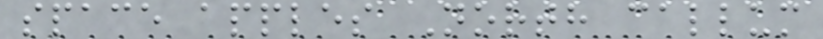space apples North callum
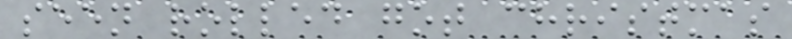seen rolled got christmas
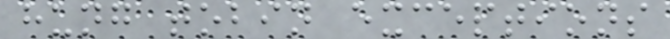hung tobin exceptions
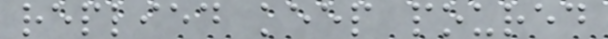replied keep poured
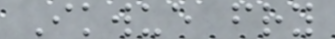Ikwue fry
